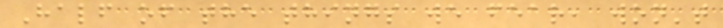Half of the things we fear, won't
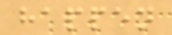happen
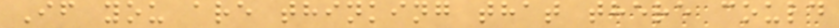If you are thinking that there could
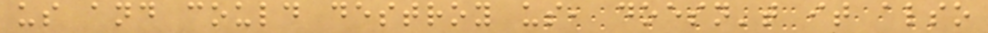us and could destroy us, doesn't it also
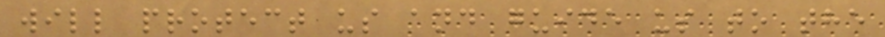will protect us and guide us to the
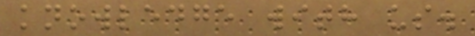knowledge with us.
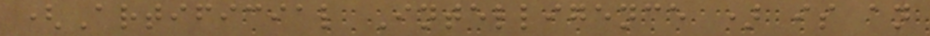(Artificial Intelligence ) is an
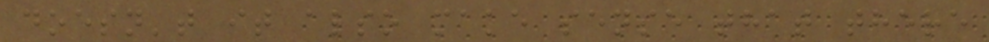doesn't it also make sense that there
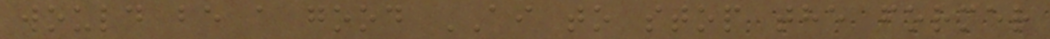would be a good AI to stop the former
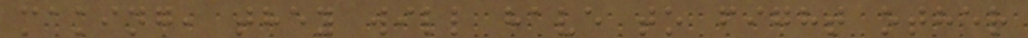making, they will have to fight other
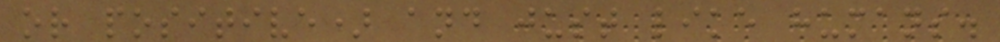or positive) and just like humans.
